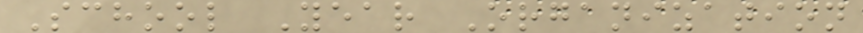School Year Organization
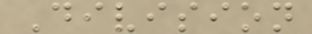Division
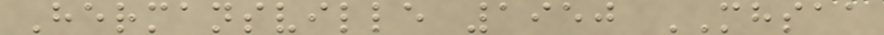Hermansville 1950 MHSAA
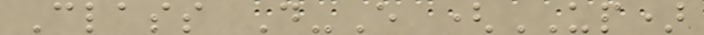Class D-E (UP)
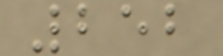252
